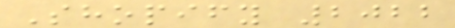Shopify 2022
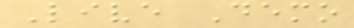Live Demo
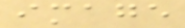image
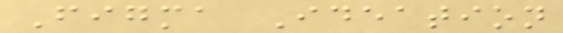Figma Ideation
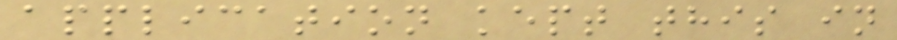application kept this in
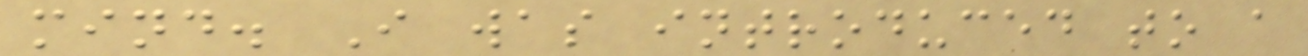mind. I was introduced to a
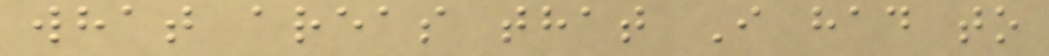what areas that I had to
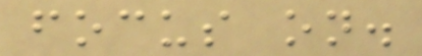focus on.
